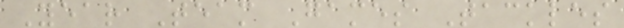Year Team Games Tackles
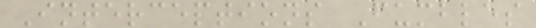Interceptions Fumbles
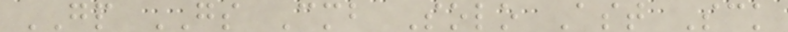GP GS Cmb Solo Ast Sck
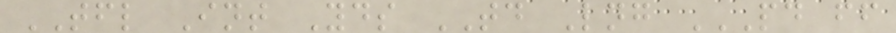TFL Int Yds TD Lng PD FF
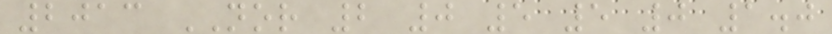2013 NOR 2 0 5 5 0 1.0
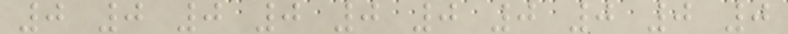0 0 0 0 0 0 0 0 0 0
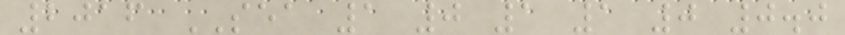2016 SEA 1 0 1 1 0 0.0
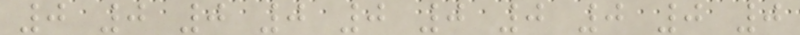0 0 0 0 0 0 0 0 0 0
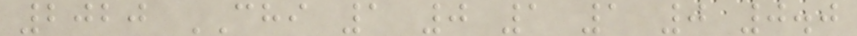2020 CHI 1 0 1 1 0 0.0
